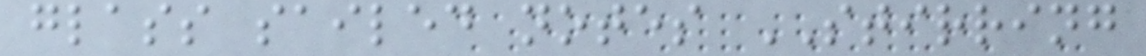glass sailed notes STIRRING
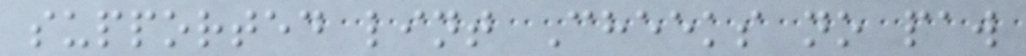supported lint Cheeks no paw
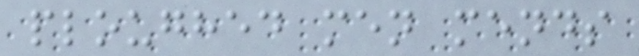ploughed men mends
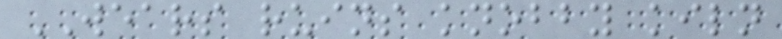WEARS ruins knobby kiln
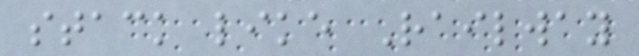stack like Railway
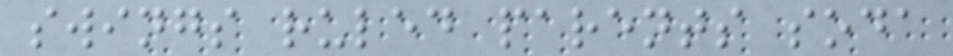swings ruled parents soda
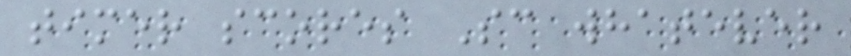timer scores Sc whatever
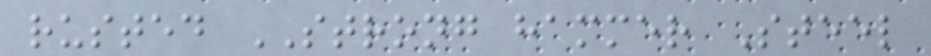rusted STRONG hammer Steel
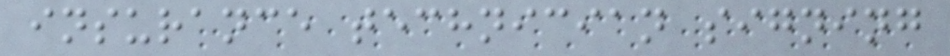insurance technician signing
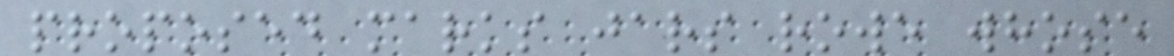proposed marks jars rowe whose
